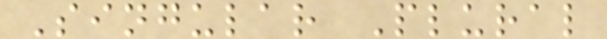Singular Plural
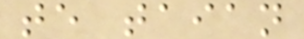te taian
